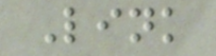Link
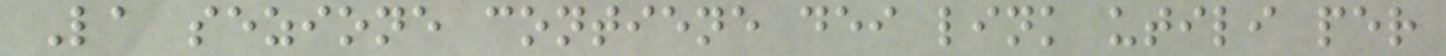La sezione contiene dei link utili per
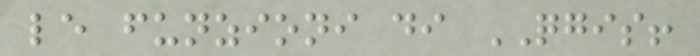le funzioni di QGIS!
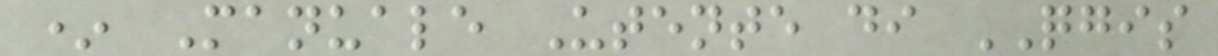* Manuale Utente di QGIS
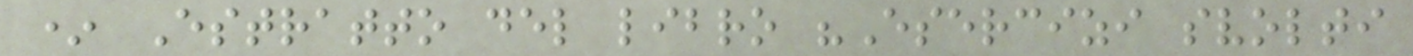* Estratto del libro "Esercizi svolti
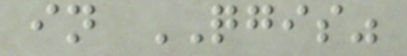in QGIS"
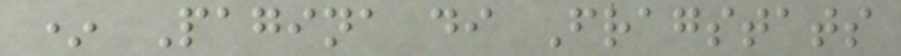* Pagina di Fragstats
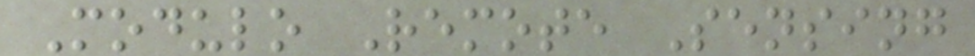Modulo Remote Sensing
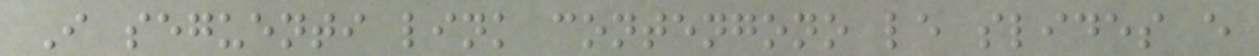I seguenti link contengono le slides e
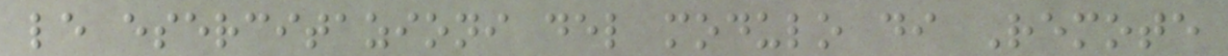le esercitazioni del modulo di Remote
